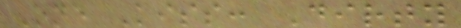One Kiss: Dirty
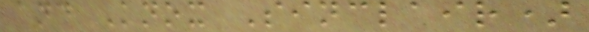and Knox Sinclair)
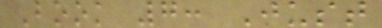Book 7: Just
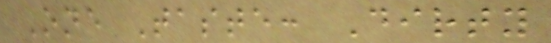One Taste: Dirty
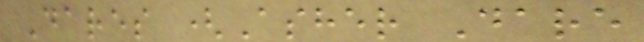Dares (Asher Dare
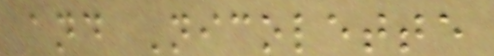and Nicolette
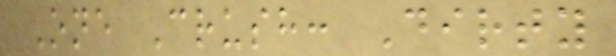One Crush: Dirty
